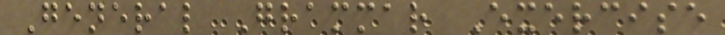General Grammar Exercise
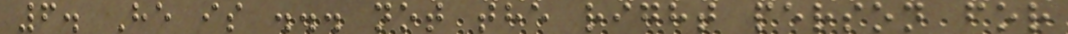6. He is ... not the right person for
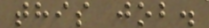this job.
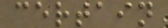certain
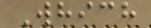Which
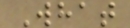What
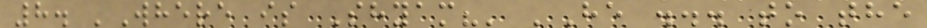8. 'Where is Shyam?' 'He ... to the
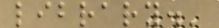library.'
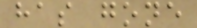has gone
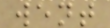went
